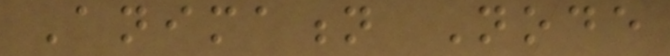Animation Node
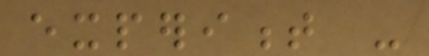experiment -
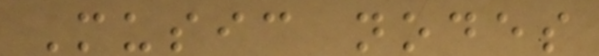Music nodes
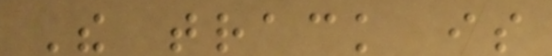The track is
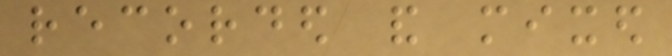recorded and mixed
